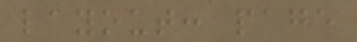layout: page
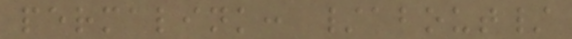permalink: /about/
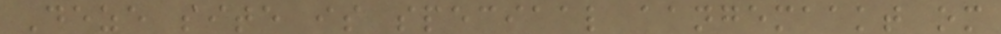Deze site is speciaal aangemaakt om
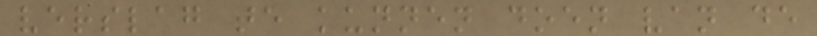verslag te kunnen doen van de
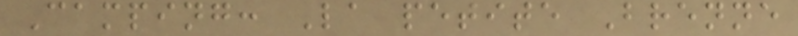Camping: La petite Brenne
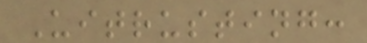Uitrusting:
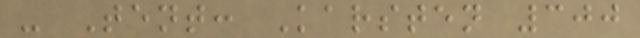- Tent: Karsten 300
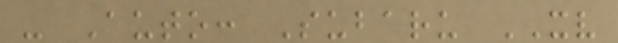- Auto: Subaru XV
